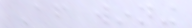After winning
